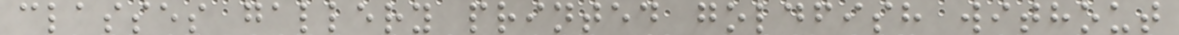classes gallery printed goldfish without
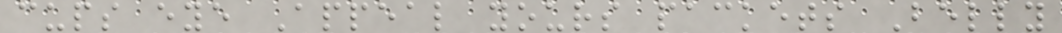cups eye Appeal yours packets Belly
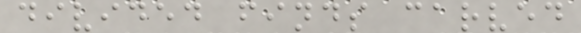divided finds carved
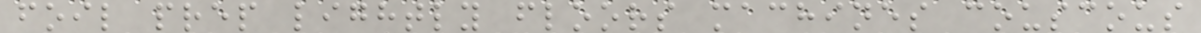foil prep lightly floors machines couscous
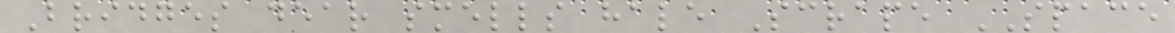Bridges dear smells hale Scrape SPACE
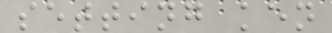setting ken
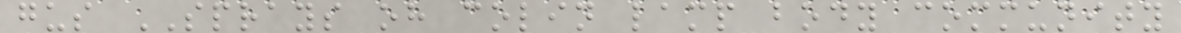gus SPRAYS oh colin lamp body community
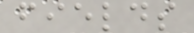fields
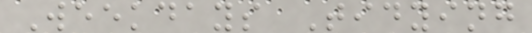Weekdays Tidying
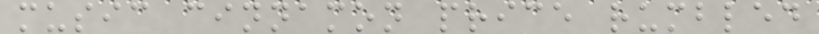music cinnamon price rumbled
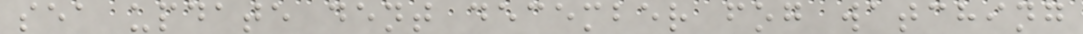sea update dent december fog watching
